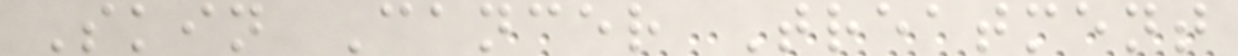Skin Cancer Treatment
